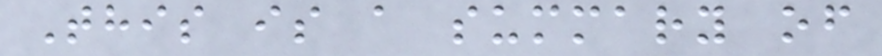This is a summary of
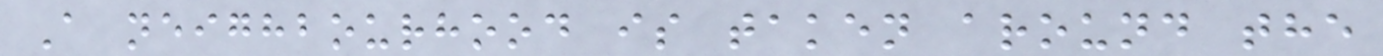A neighbourhood is taken around the
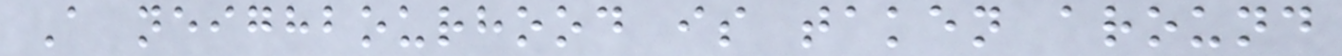A neighbourhood is taken around
